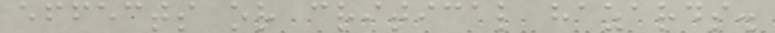effects or critical hazards.
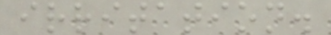irritation.
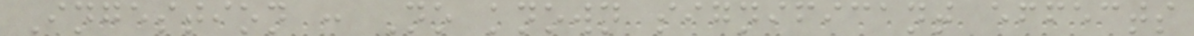Ingestion : No known significant effects
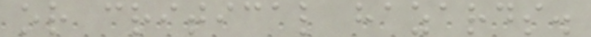or critical hazards.
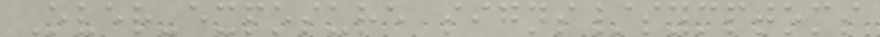Over-exposure signs/symptoms
